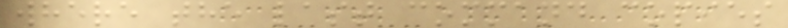where the last command copies
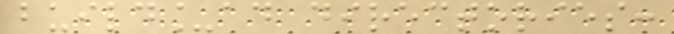build_ad directories:
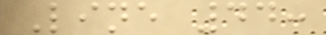Line 44:
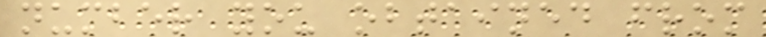number you obtained from
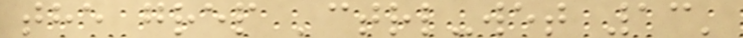the grep 'ctrl-wet 13'
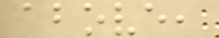above,
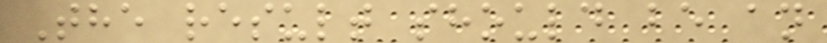The result should be an
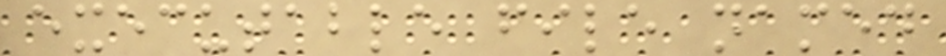executable file named
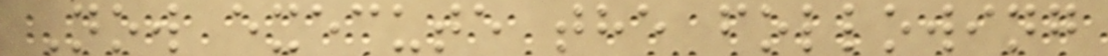Now execute the following
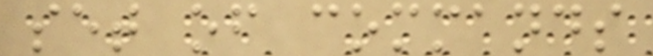set of commands
